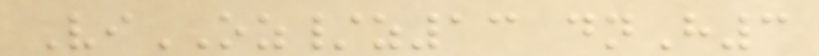ViOZ/z13 dnH3
